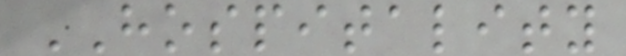HOSPITALITY
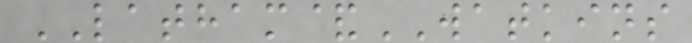LATHAM&WATKINS
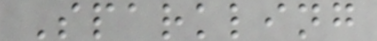Sparkling
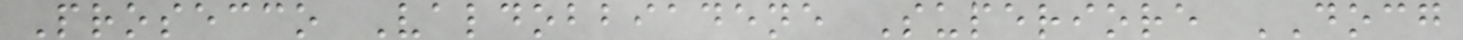Prosecco Valdobbiadene Superiore DOCG
